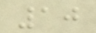10
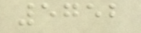5752
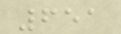651
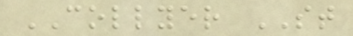COLLYER ST
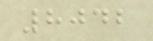8042
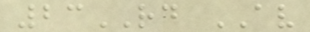23RD AV
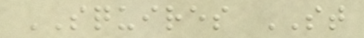SQUIRES ST
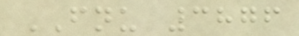FNU 3876
